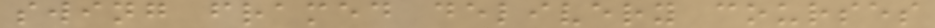swing framed delivery courses
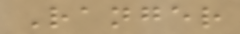Ranger
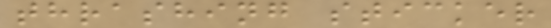thrashing sticker
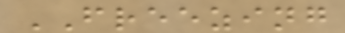FREEZING
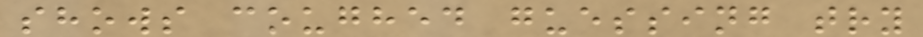shows coughed guessing try
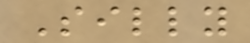Silly
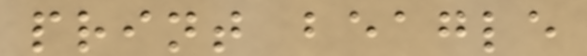print beagle
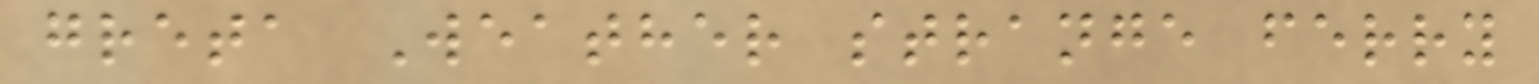greta Weather strange ferry
